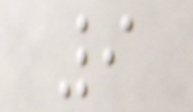9
